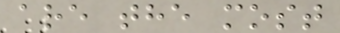are the most
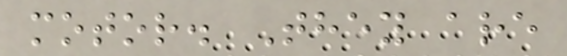motor. They are
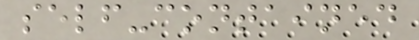self-contained
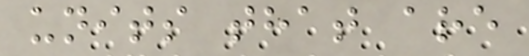units that are
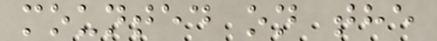mounted on the
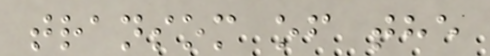transom of the
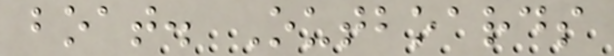boat. Outboards
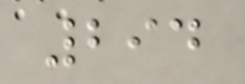294
